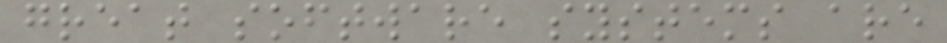great software systems are
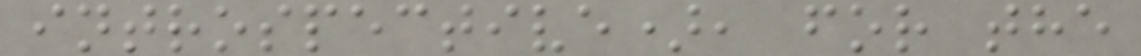introspective), for the
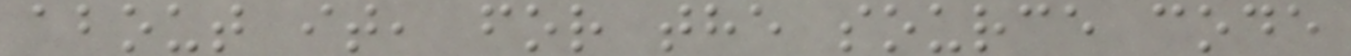about it, for the source code
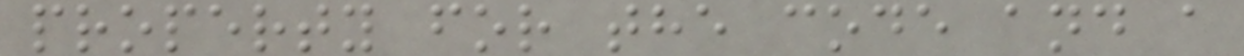property for the code and a
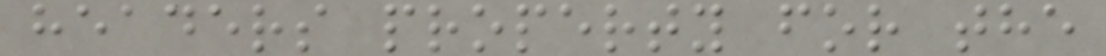headers property for the
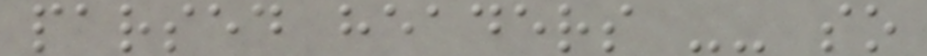parsed headers -- so
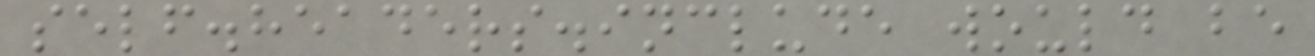self.headers.include would be
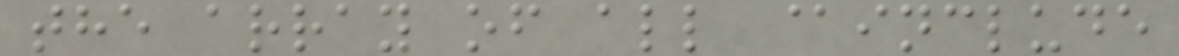the array of all @include
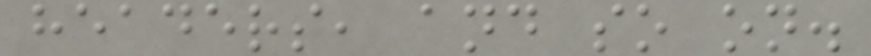headers, and so on.
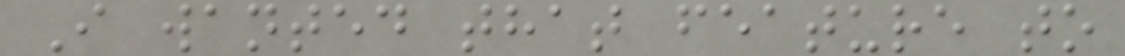I wanted that feature to
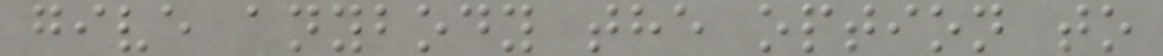give anybody the option to
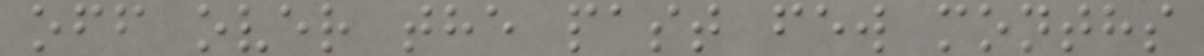off over the past few months
